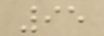95
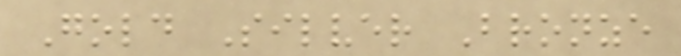Gold Silver Bronze
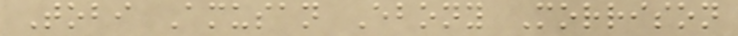Tobi Amusan Ebony Morrison
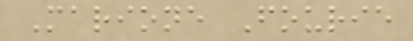Marione Fourie
